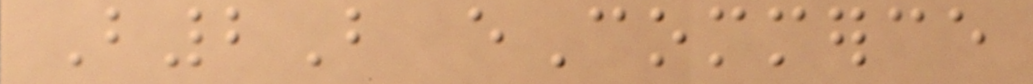B2B eCommerce
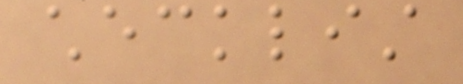checklist
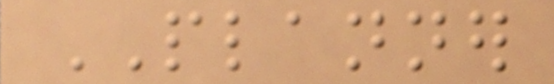PLANNER
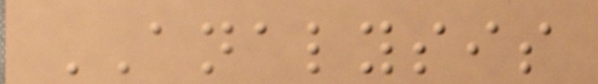ANALYSIS
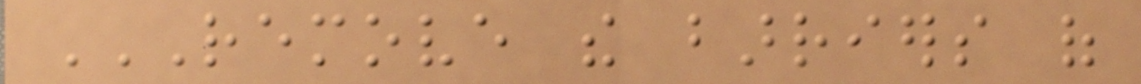REMOVE THE BARRIERS OF
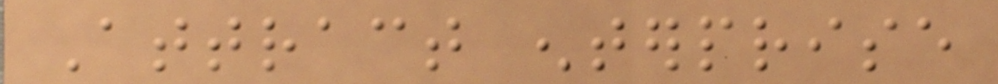Attract enterprise
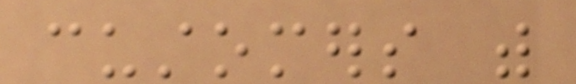customers with
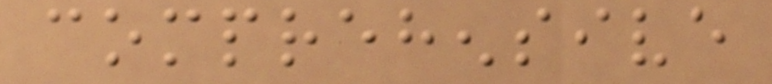comprehensive
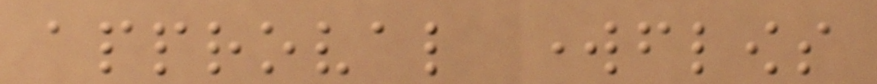approval workflows
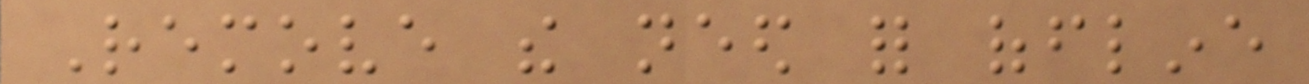Remove the need for offline
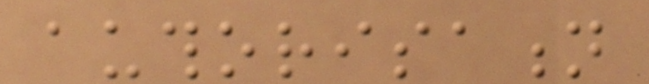authorisation
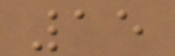15
